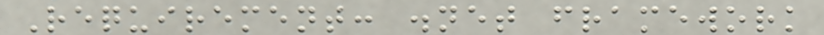Requirement: .net framework
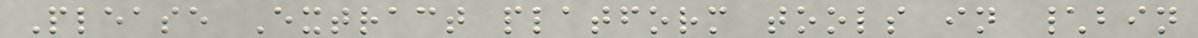Please Extract platform tools in \bin
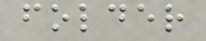folder
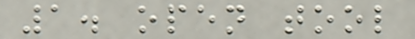1. open tool
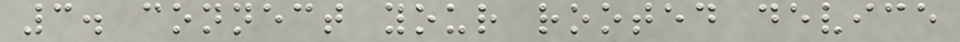3. connect your rooted device
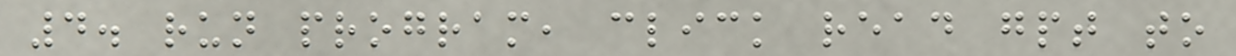4. run program, click read gpt to
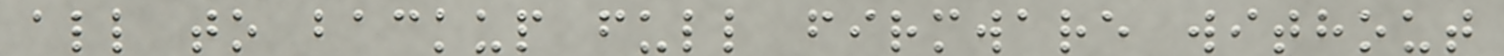all to backup full firmware without
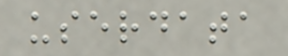userdata
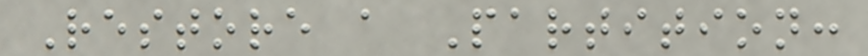Restore a Partition:
